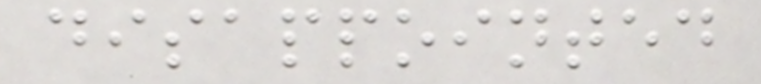disappointed
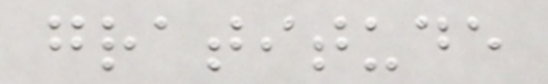gratitude
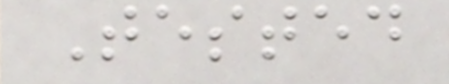Tested
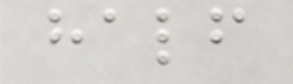half
